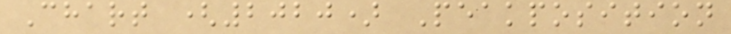Chart (2020) Peakposition
